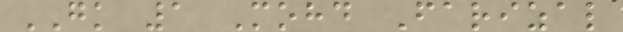GK 1 Mohd Farizal
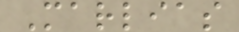Marlias
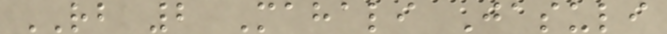RB 2 Mahali Jasuli
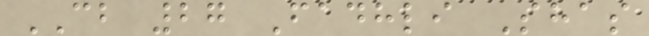CB 27 Fadhli Shas
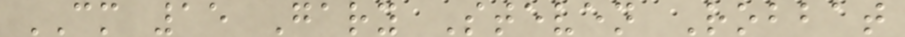CM 15 Gary Steven Robbat
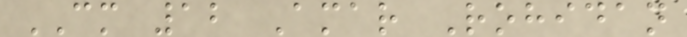CM 12 Amar Rohidan
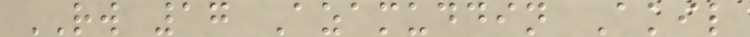RW 17 Azamuddin Akil
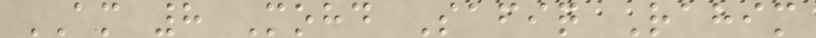AM 8 Mohd Safiq Rahim
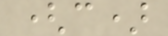(c)
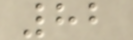82
